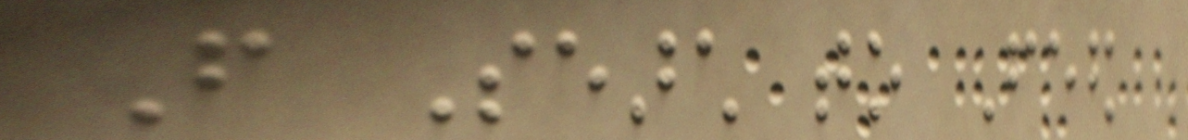From Search to Feed
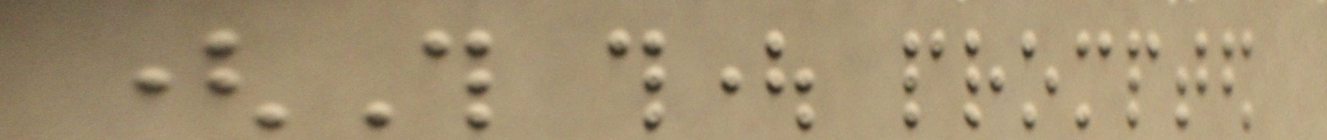(This thought prompted
